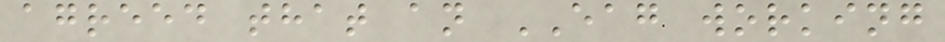agreed that an EAG working
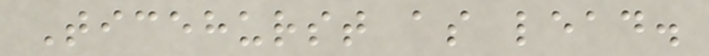Ticehurst as lead.
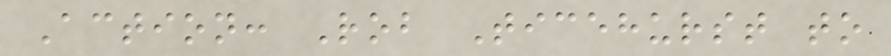Action: Rob Ticehurst to
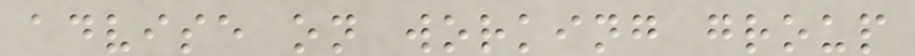advise on working group
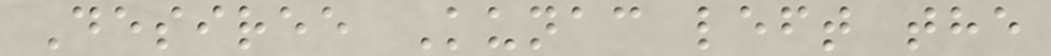Desiree Kunac left the
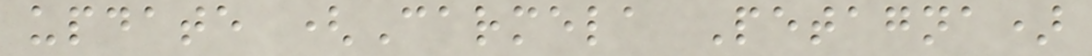update (Carmela Petagna)
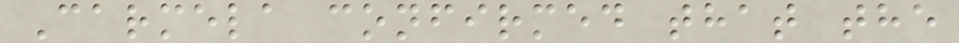Carmela confirmed that the
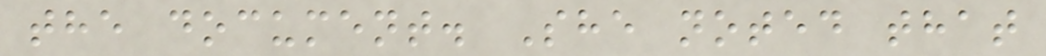the document. She noted that
